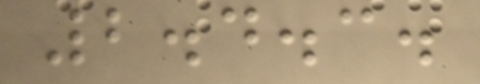2.4.3.
